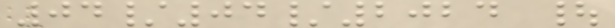04/04/2024 |
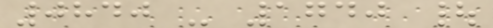0840 - 1740 |
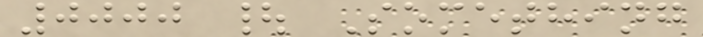0000 | Something
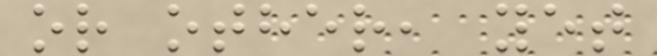or other, yet
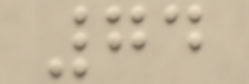74
